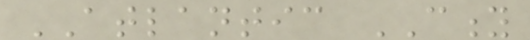ATLANTIC CITY
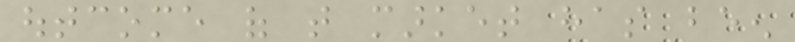outcome of that market has been
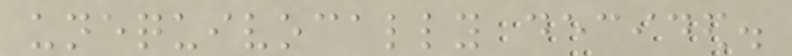unequivocally decided.
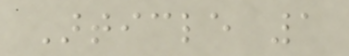Article 1
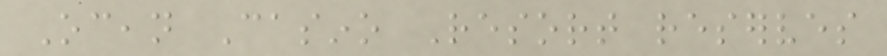Ocean Casino Resort reserves
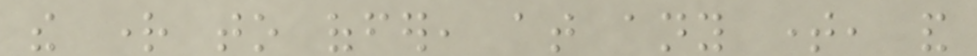the right to offer, at any time, and
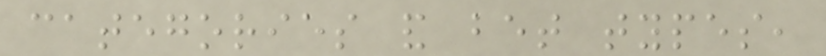categories and bet types,
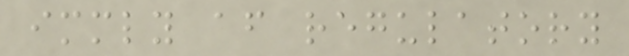immediately after regulatory
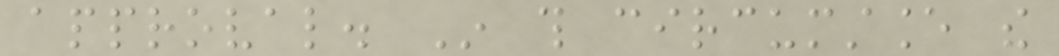approval. In this circumstance the
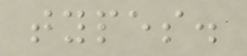types.
